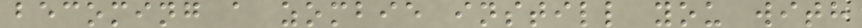becoming a zombie instill you with
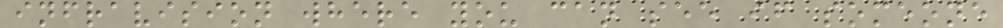infravision where you can see if someone
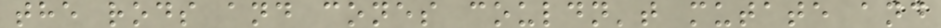the rods and cones couldn't mutate and
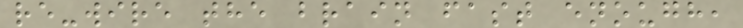re-wire the brain fast enough,
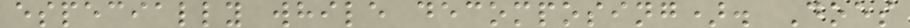especially while decomposing). Does
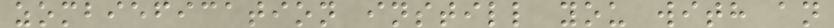zombiefication instill you with an
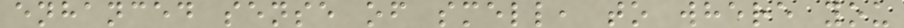enhanced sense of smell, to where you
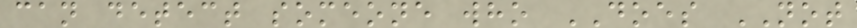can detect someone who DOES NOT
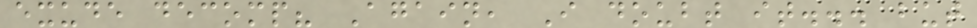exude decomp? Again, I doubt it... but
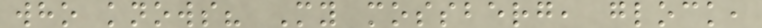who knows? My mossberg, glock,
